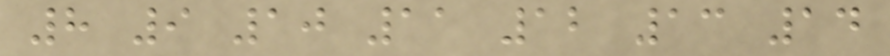8 9 10 11 12 13 14
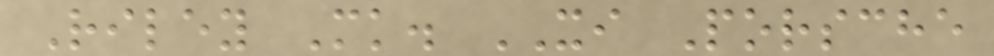Riley Mk. XI Porsche
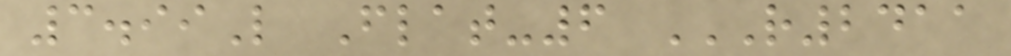3.99L Flat-6 R2411
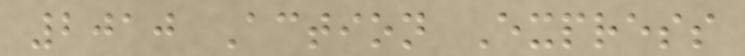2010 Action Express
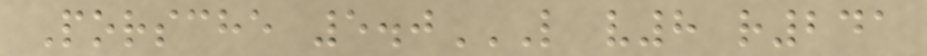Porsche 5.0L V8 R241
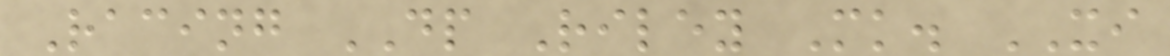Racing DP Riley Mk. XI
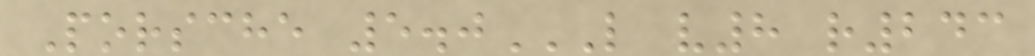Porsche 5.0L V8 R243
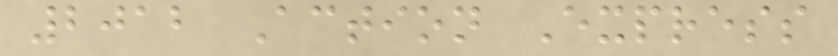2012 Action Express
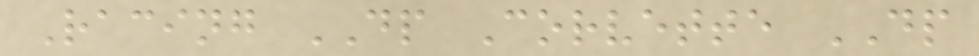Racing DP Corvette DP
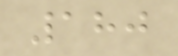180
